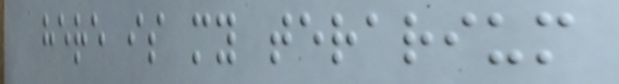here is my terarium
